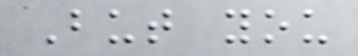But you
